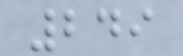249
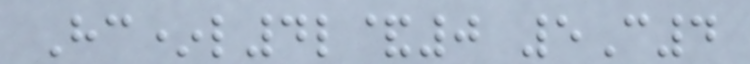Hc*l4l&0 5C4
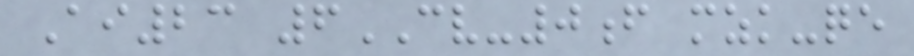Ai23 6CV-0f mzk-qe
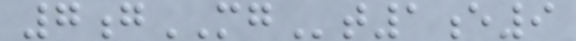7gMGt1e9
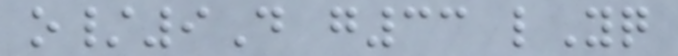o/9D g33 lYq
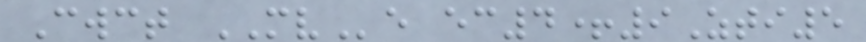Cwct MVe ec4+9Zti5
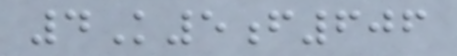4K5f606
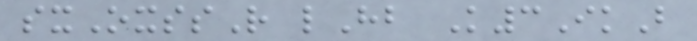sxOxssR lHb K3IkB
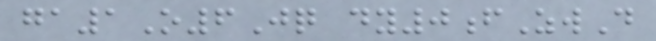ga1O6Jq dy0fZwD
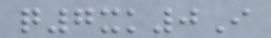q7xk0I
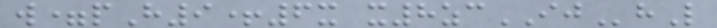w=pH9+6x x8zcIJhL
